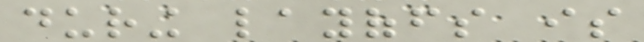during layoffs is
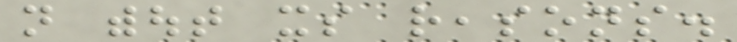not without its reasons.
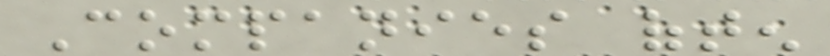Companies often
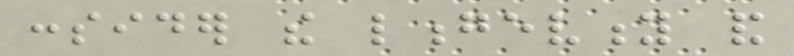consider the longevity and
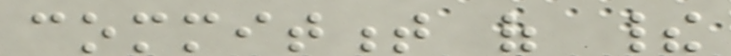commitment of their
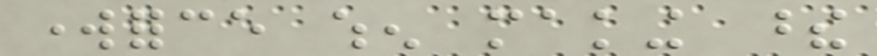workforce when making these
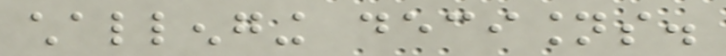challenging decisions.
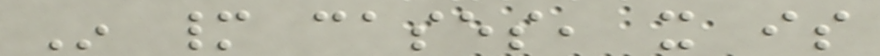In many cases, it is
